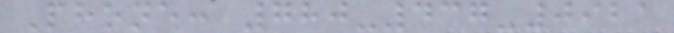Phone: 780-437-0921
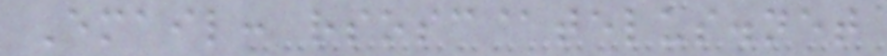Email: rsosc@telus.net
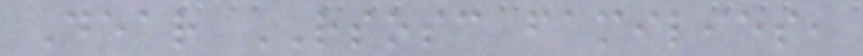Dear RSOSC families,
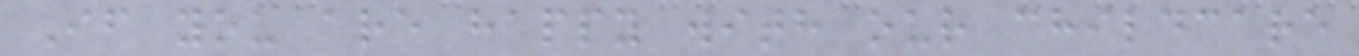If you are happy with our childcare
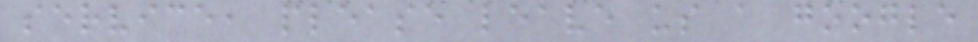service, please leave us a google
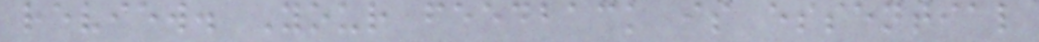review. Your feedback is essential
